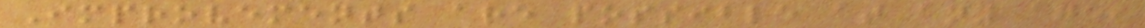Improvements are possible at any age,
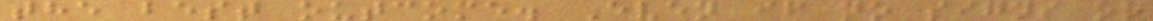the best outcome. Even if no signs or
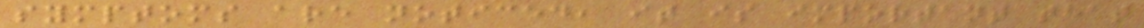symptoms are noticed, it is important that
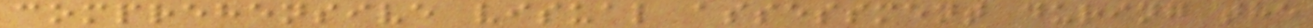comprehensive visual assessment during the
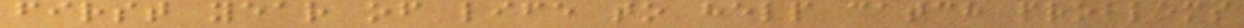first year of life to help catch problems
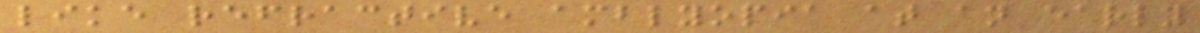like refractive amblyopia at an early
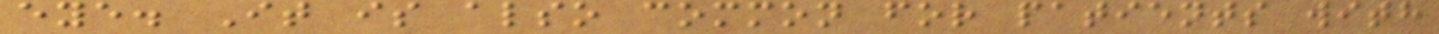eye. It is also common for patients with
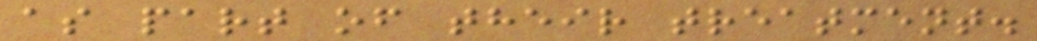as part of their treatment.
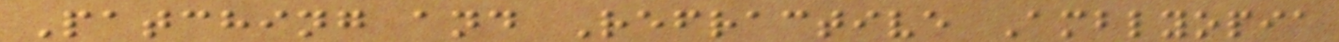Patching and Refractive Amblyopia
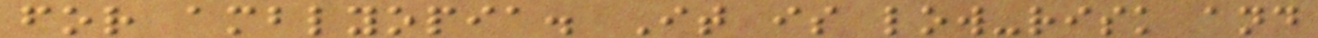for amblyopia. It is low-risk and
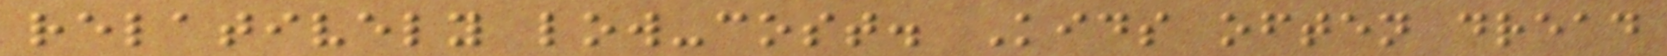relatively low-cost. Kids often dread
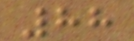88
